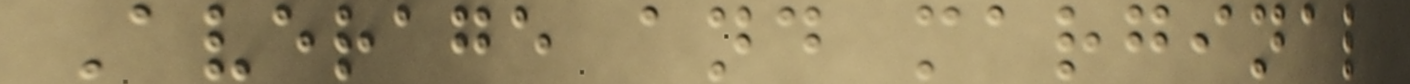Average and marginal
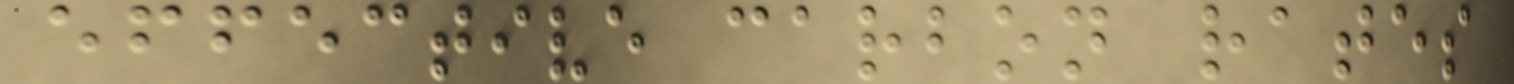effective carbon rates
